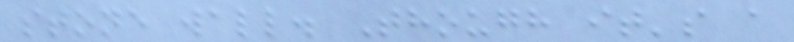stone wall. Though it's a
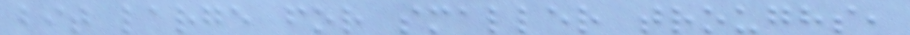bit large for smaller troughs,
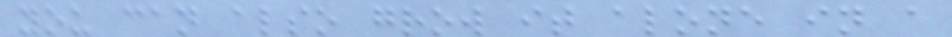you can also grow it alone in a
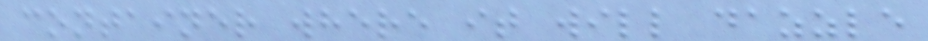container where it will dazzle
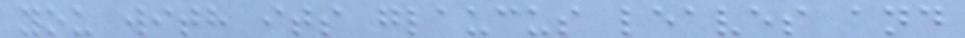you with its glaucus leaves and
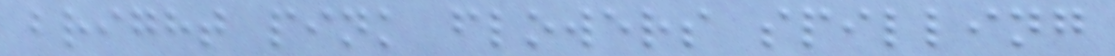bright pink flowers spilling
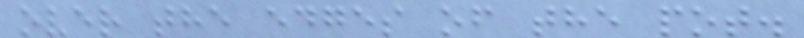over the edges of the pot.
